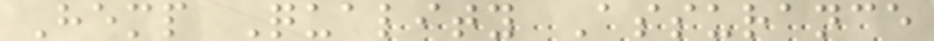Hemp Quality Assurance
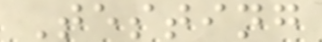Testing
